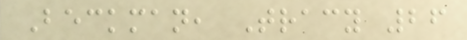Beckman, Tracy 26
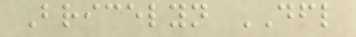Bricelyn DFL
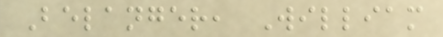Belanger, William
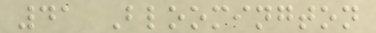41 Bloomington
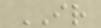IR
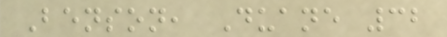Benson, Duane 32
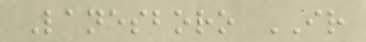Lanesboro IR
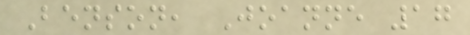Benson, Joanne 17
